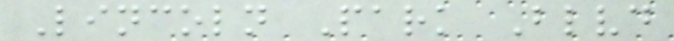Lincoln Park Blvd
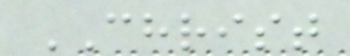CHRIST
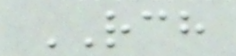RCH
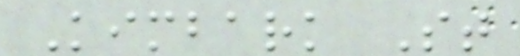Kimbark St
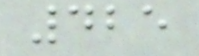425
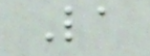La
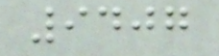9407
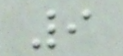9
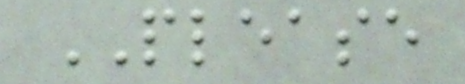PLEASE
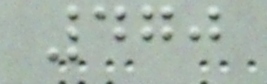470
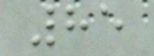85
